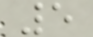5
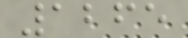1265
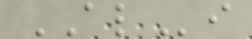ALi
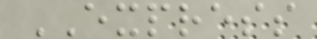EXPRESS
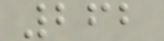262
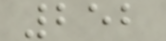252
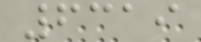6319
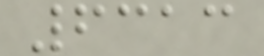6313
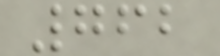762
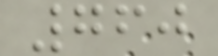760
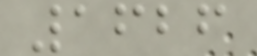1626
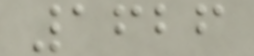1626
